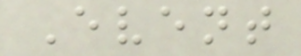Event
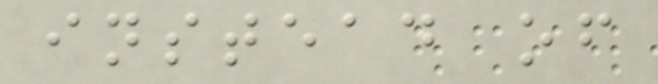instead of
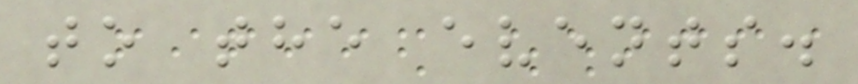to the events.
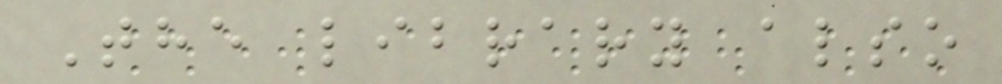The library also
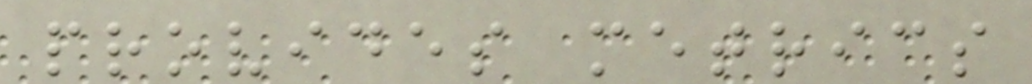provides metrics
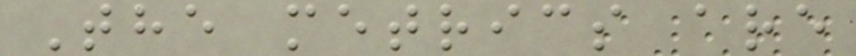The metrics are
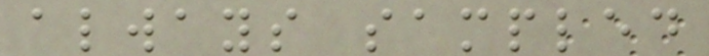always sampled
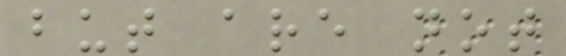but are not
